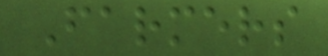Farmers
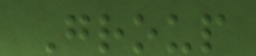Group
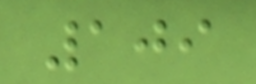109
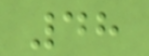48
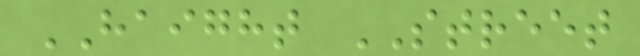HAIGHT STREET
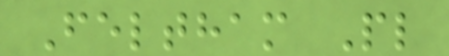Feltham Pl
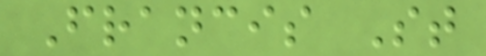Francis St
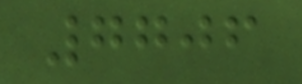7706
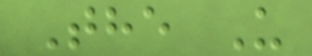The U
